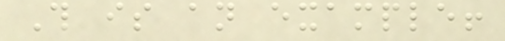This is an example!
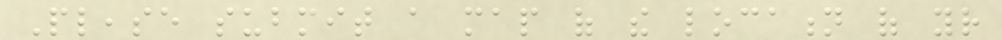Please submit a map of the location of your
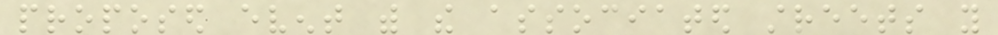proposed event with the associated streets you
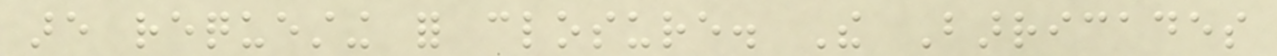are requesting for closure. The Barricades
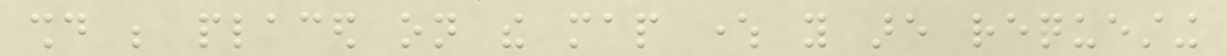should be placed on the map where you are requesting
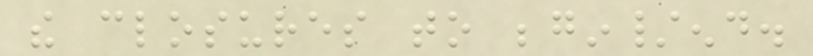the closures to begin/end.
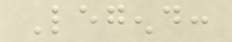Legend:
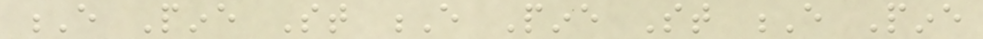E Pine St E Pine St E Pine
